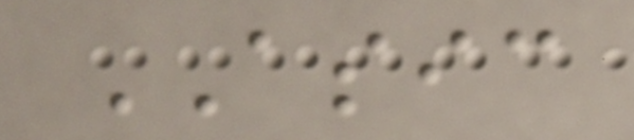ASIC
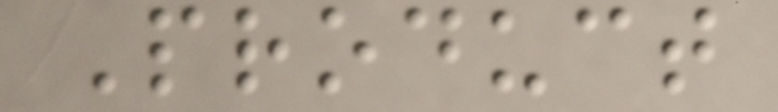Product
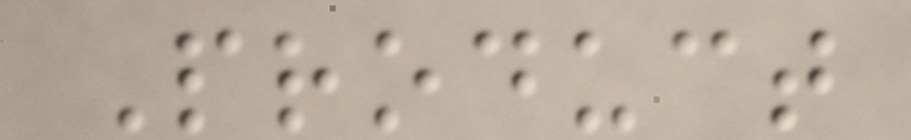Product
